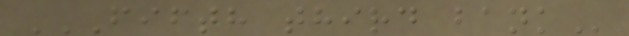FIFTH THIRD BANK
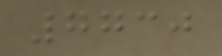7730
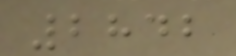2842
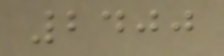2400
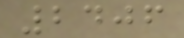2406
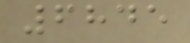6845
